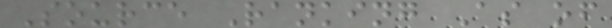Source Ranking As of
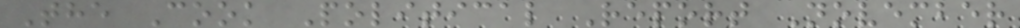The Cook Political Report November
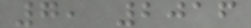7, 2016
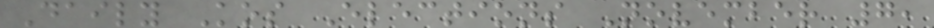Daily Kos Elections November 7,
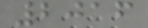2016
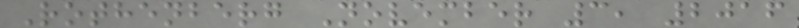Rothenberg November 3, 2016
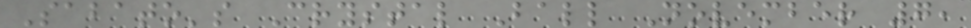Sabato's Crystal Ball November 7,
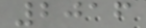2016
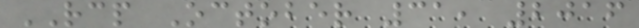RCP October 31, 2016
